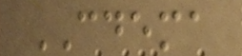CDEMA
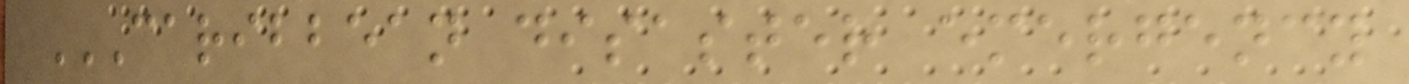CARIBBEAN DISASTER EMERGENCY
